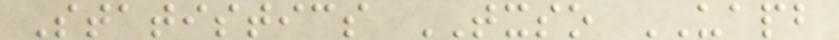Statistics TXSO UAPB
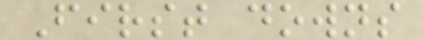First downs
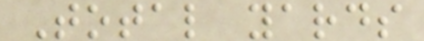Total yards
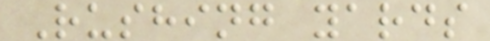Rushing yards
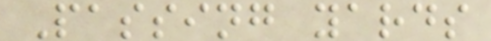Passing yards
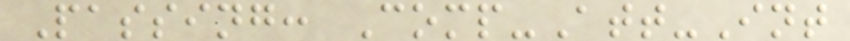Passing: Comp-Att-Int
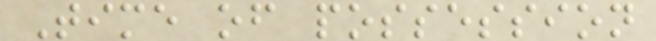Time of possession
